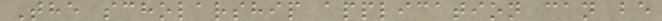The scholarship application can be
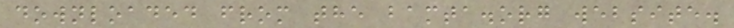downloaded from the bamta.org website.
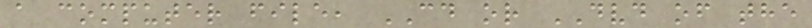a computer file, CD or DVD of the
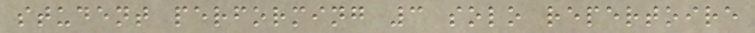student performing 3 solo repertoire
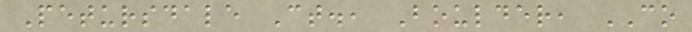Petursdale Ct., Boulder, CO
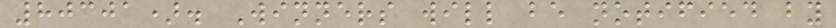80301). Winners will be notified by
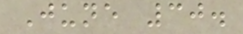June 30.
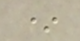*
